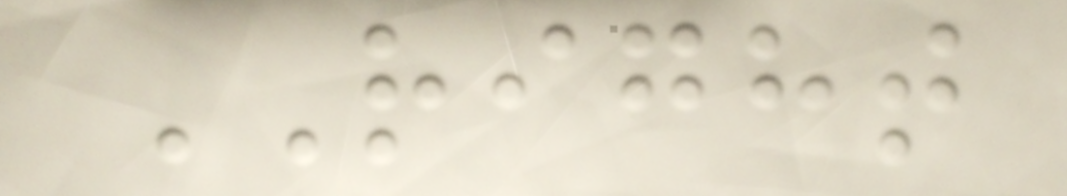RIGHT
